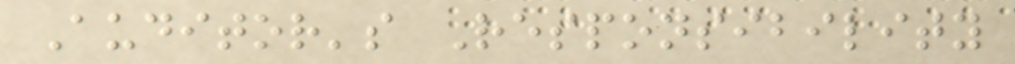Auditor's Responsibility
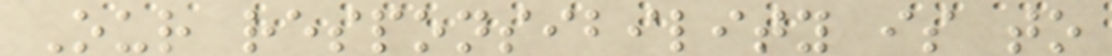Our responsibility is to
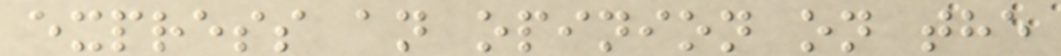express an opinion on the
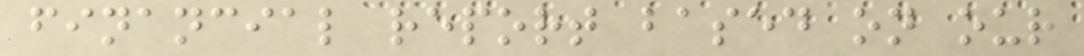financial report based on our
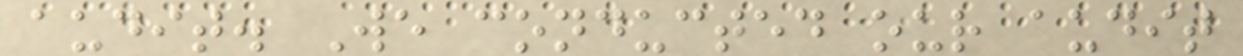audit. We conducted our audit
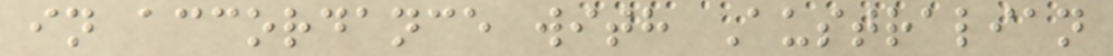in accordance with Australian
